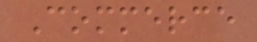Commerce
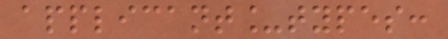applicant_types:
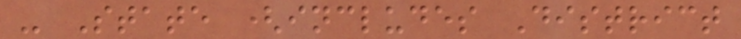- State (includes District
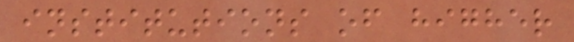institutions of higher
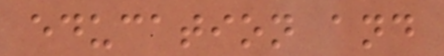education and
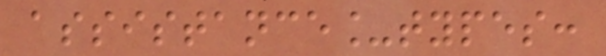assistance_types:
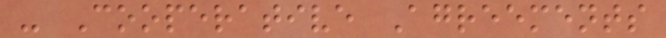- Cooperative Agreements
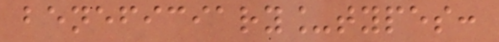beneficiary_types:
